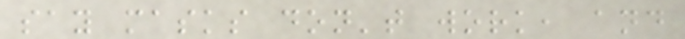say masks don't work, and
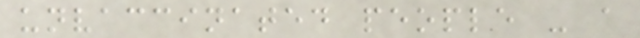unvaccinated people - a
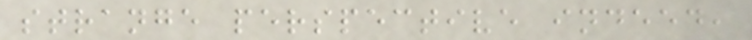strange perspective indeed,
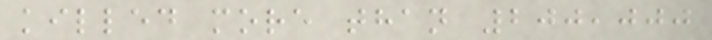killed more than 200,000
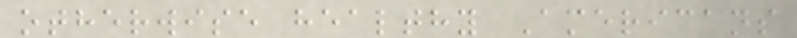otherwise healthy Americans
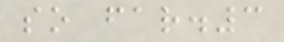so far.3
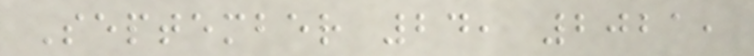September 24, 2021,
